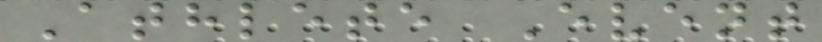Athlete Event
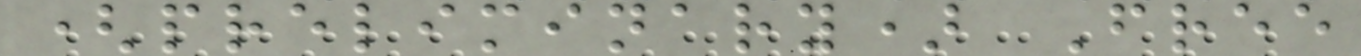(preliminary) Free
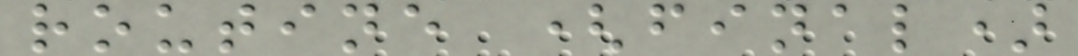routine (final)
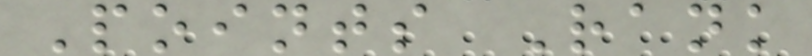Points Rank
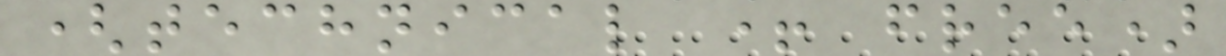(technical + free)
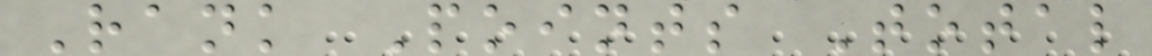Rank Points Total
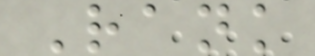Rank
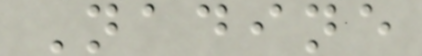Nadine
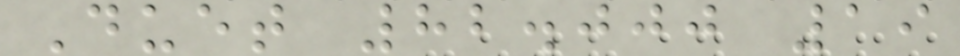Duet 82.000 19
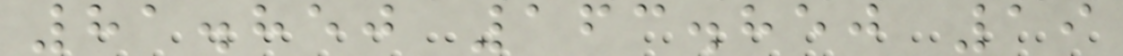81.850 163.850 19
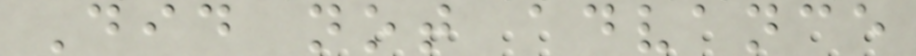Did not advance
